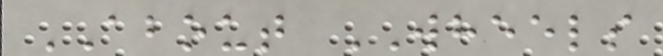ABOUT WHEELS
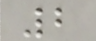2
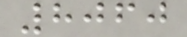8060
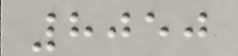8050
